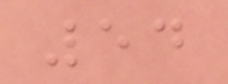54
